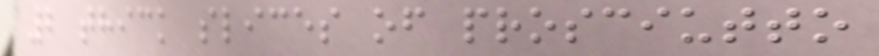2 thick slices of prosciutto
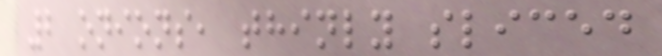2 onions, thinly sliced
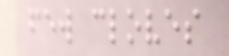few cloves
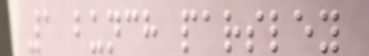1 bunch parsley
